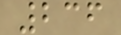236
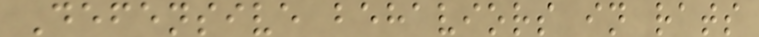Defensive behaviors in rats
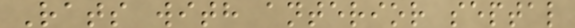Rats with anterior septal
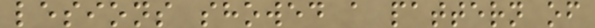lesions showed a pattern of
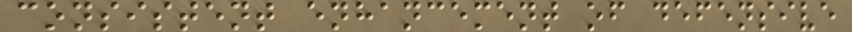consistent enhancement of defensive
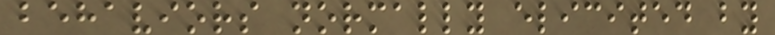behaviors normally elicited by
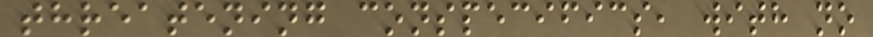threatening conspecifics, with no
